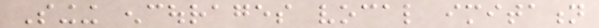Singing encourages vocal imitation
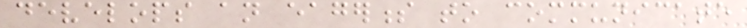develops an eagerness to communicate
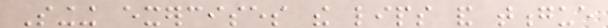Singing exercises the lips and tongue
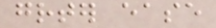greater ease
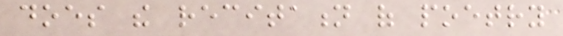does the recitation of poetry
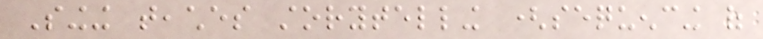Singing teaches storytelling (sequencing of
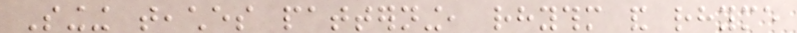Singing teaches patterning, rhythm and rhyme
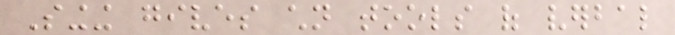Singing gives children tools of verbal
